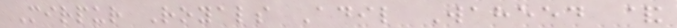Mirpur Royals Adil Waheed &
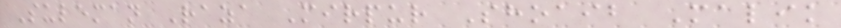Suleman Raza Mirpur Shoaib Malik
